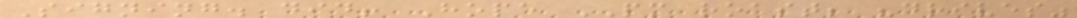Signing. did! Hope PM roast; "drives"
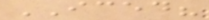ICED?
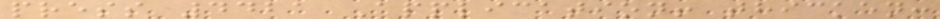press 4421 Application! thicken:
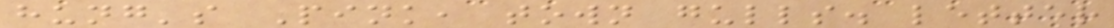hung's Pink, town gulls. letter
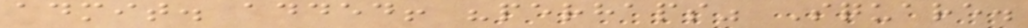admit. added! "perhaps" Square.
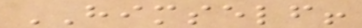HIMSELF!
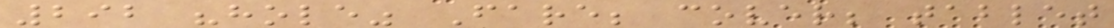292 "hole" Fare; cover; tablet
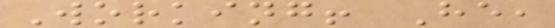Working! He,
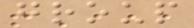group
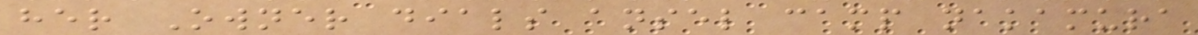her Owner dials ansel camp nakamura
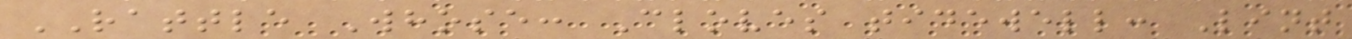RATTLE Whose: Cloves tidewell: Lint
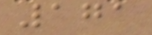171
